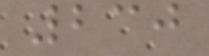230
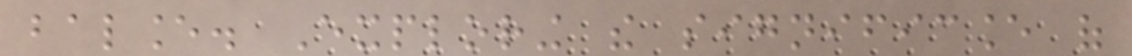balance. Exploring the significance of
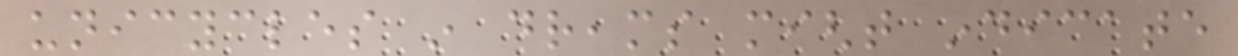unicycles in dreams might indicate
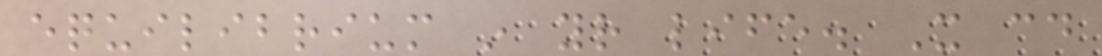equilibrium in your life. It could
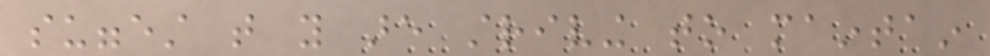suggest that you are striving to maintain
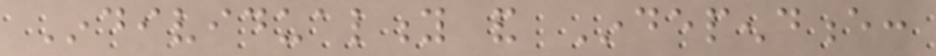Individuality and Independence:
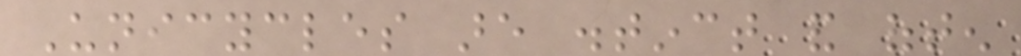Unicycles are distinct and often
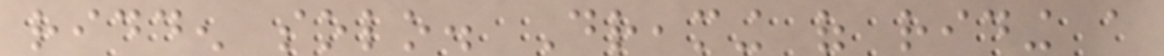ridden solo. Dreaming of riding a
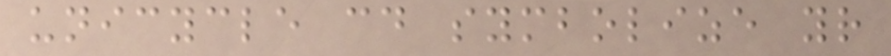unicycle could symbolize your
